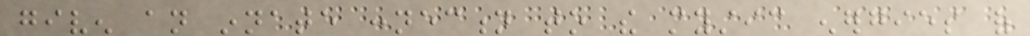given an innate connection to the mystic energies of
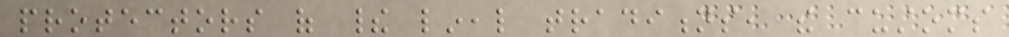protectors of their lineal traditions, the customs
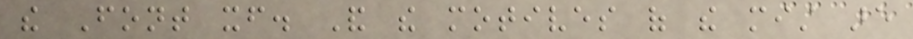the Font itself. And the motives of the mist are
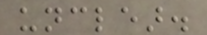unclear.
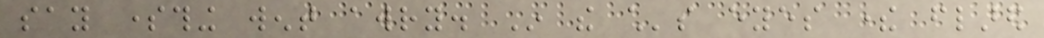say something went awry. In the child's eyes there flared
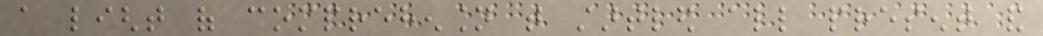a light of comprehension that startled all present and
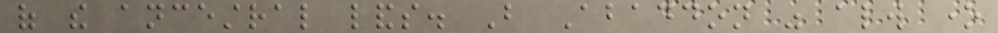of the ancestral lands. But Abaddon was always one
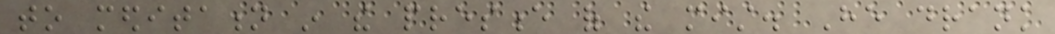to meditation in the presence of the mist. He drank
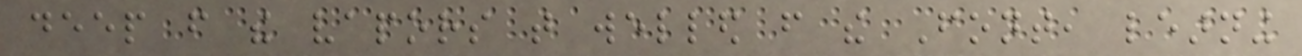deep from the vapors that welled from the Font, learning
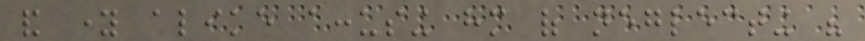and young alike accusing him of neglecting his
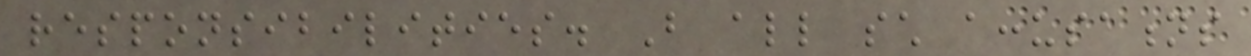responsibilities. But all such accusations
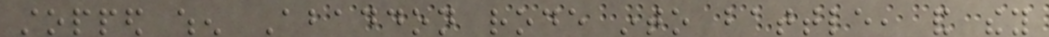stopped when Abaddon rode into battle, and they
